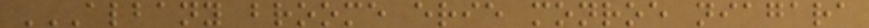ALBANY BROOME ERIE MONROE NIAGARA
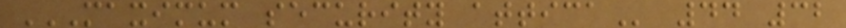MAXIMUM SECURITY ATTICA 44 32
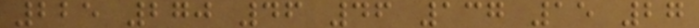225 270 46 46 137 15 27
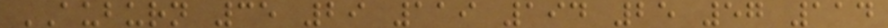AUBURN 35 29 119 194 25 57 114
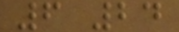6 24
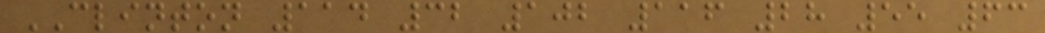CLINTON 114 32 102 116 28 55 63
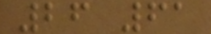26 61
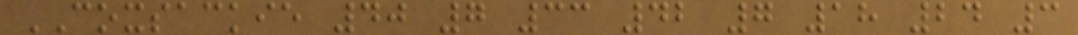COXSACKIE 40 7 33 42 7 18 24 3
